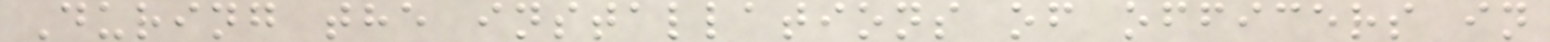During the installations of officers in
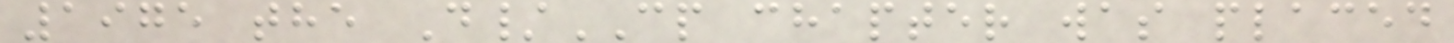1975 the D/CP chapter was placed
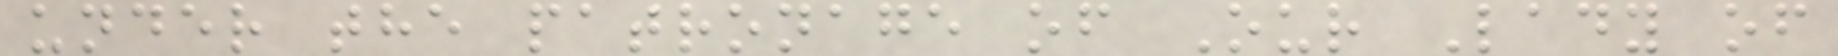under the patronage of Our Lady of
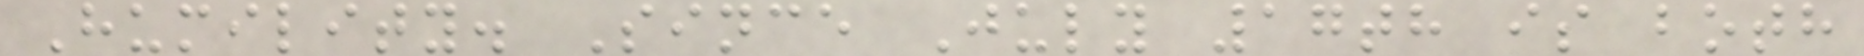Humility. Since July 17th is both
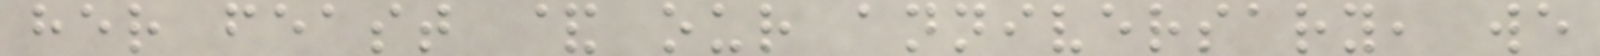her feast & our anniversary, we
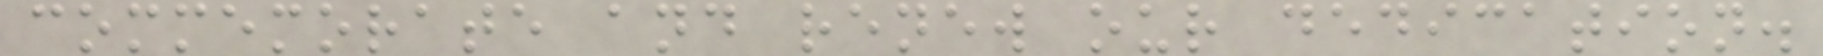commemorate and renew our dedication.
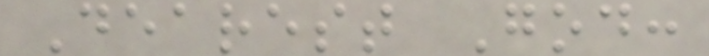Dearest God:
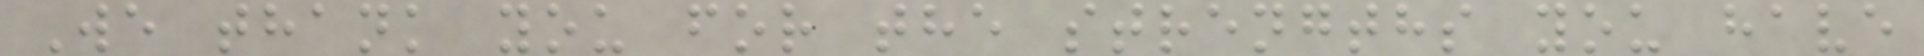We thank you for the strengths you have
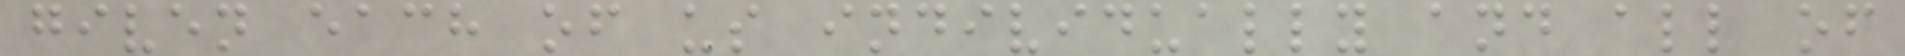given each of us individually and all of
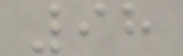98
